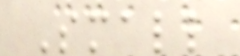Small
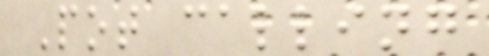Pot calling
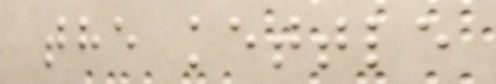the kettle
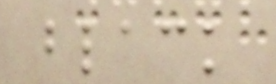black
